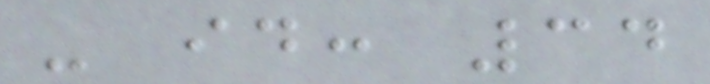- id: 34
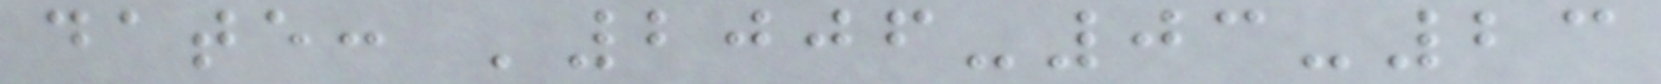date: '2006-03-23
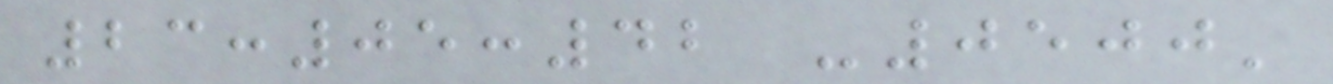23:05:42 -0500'
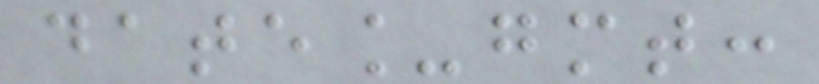date_gmt:
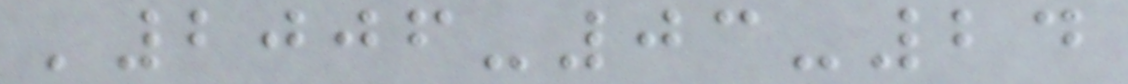'2006-03-24
